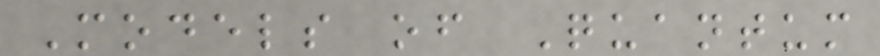Models of Quantum
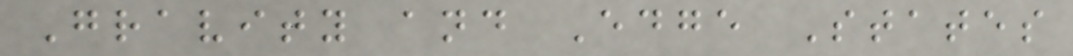Gravity and Edge States
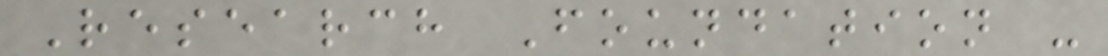Research Foundation -
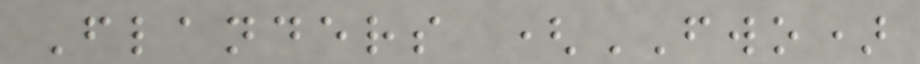Flanders (FWO)
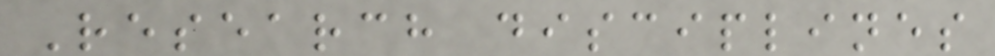Research disciplines
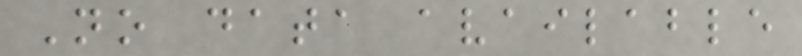No data available
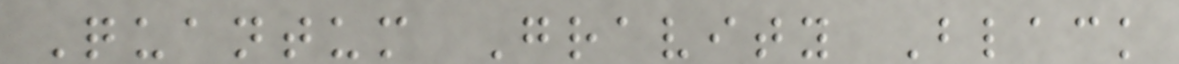Quantum Gravity Black
